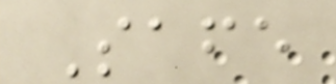Safe
